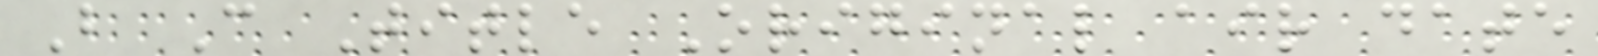B C Title Original air date
